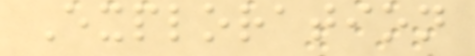Exploration
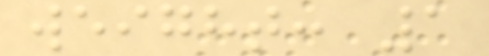weight: 1
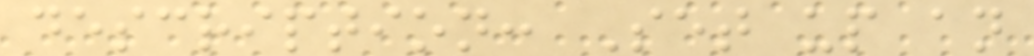description: Set up an
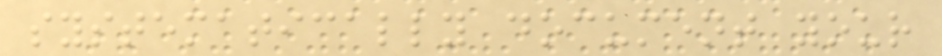systematically document your
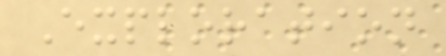Exploration
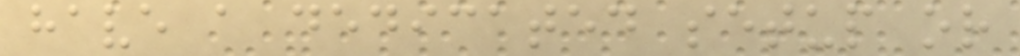have a dedicated setup or
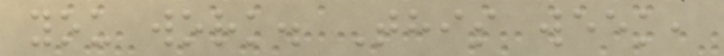you work. This week,
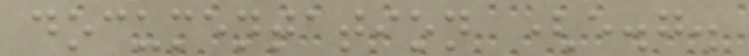documentation (e.g.
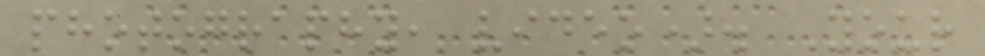photography, video). Your
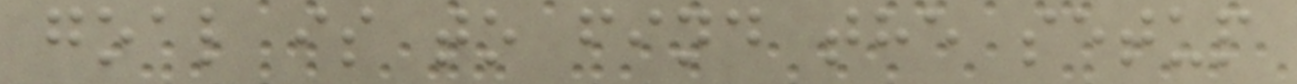goal is to find the setup
